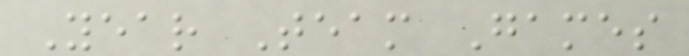Year Team Games
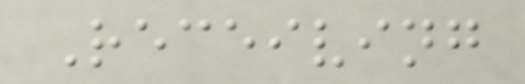Receiving
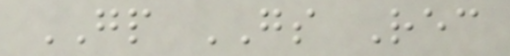GP GS Rec
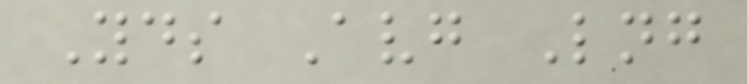Yds Avg Lng
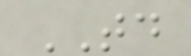TD
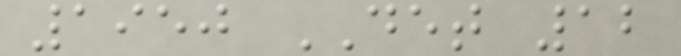1950 DET 12
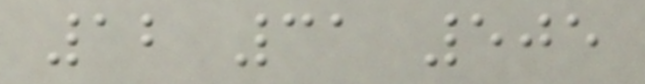12 31 505
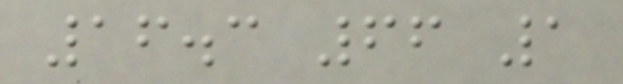16.3 66 1
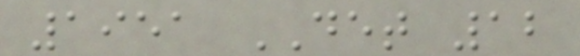1951 DET 12
